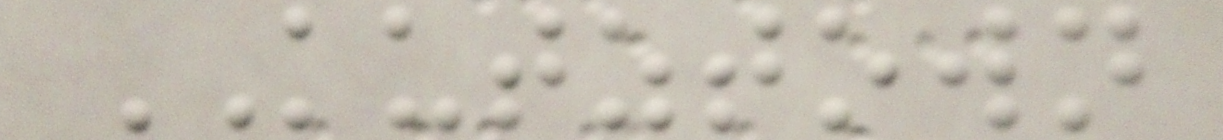KUTZTOWN
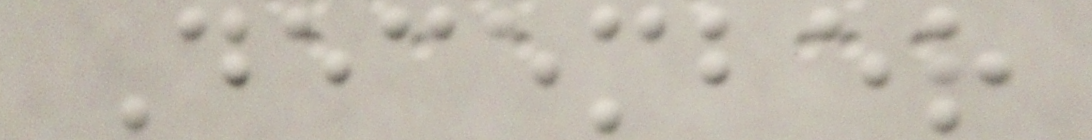December
